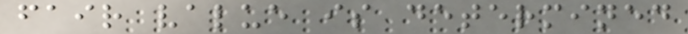fair value is determined
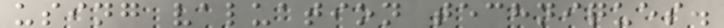using valuation techniques.
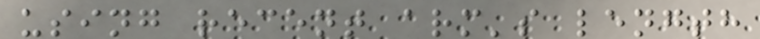using recent arm's length
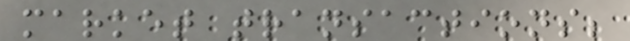market transactions;
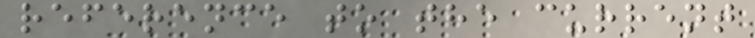reference to the current
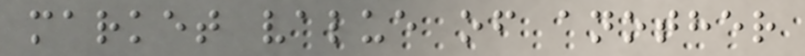market value of another
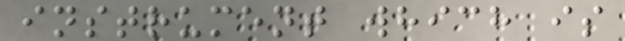instrument which is
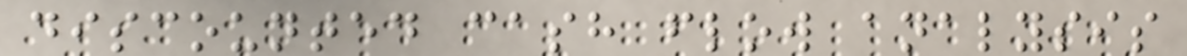discounted cash flow analysis
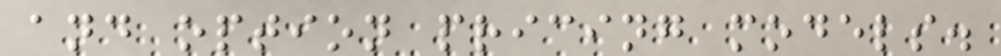and option pricing models.
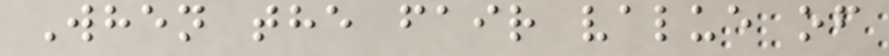When the fair value of
